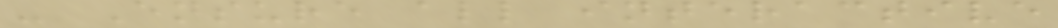- Ensure all interactive
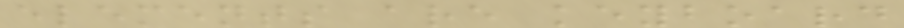elements are keyboard
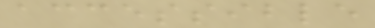accessible
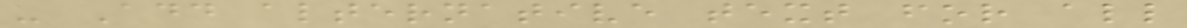- Add alternative text for all
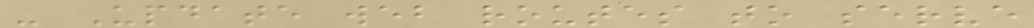- Update web routes to serve
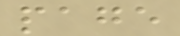page
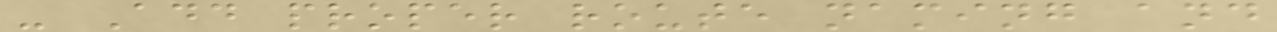- Add proper route naming and
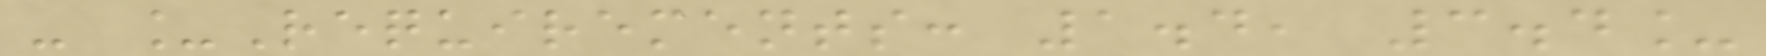- _Requirements: 1.4, 3.4_
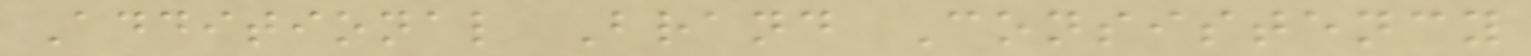Additional Brand Consistency
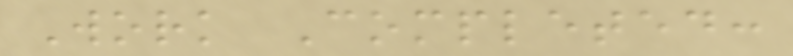Work Completed:
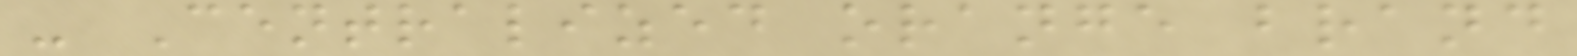- Centralized orange brand
